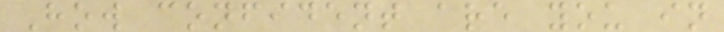How confident are you in
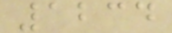1234
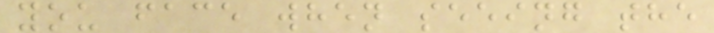you face when seeing the
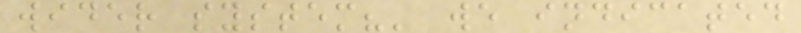wider system?' we indicated
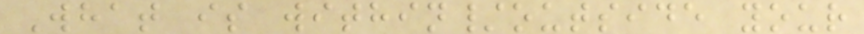What is within/outside your
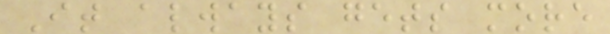It always gets more
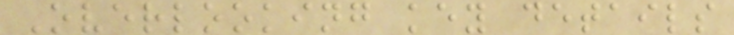Overlooking key details
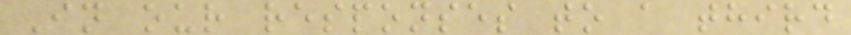In our responses to a third
